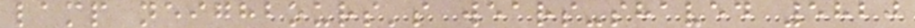lamp neighbours's wears-shaved 5820
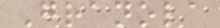Granola
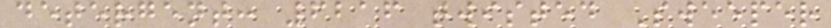detergent: 6216 twisted Sweeper
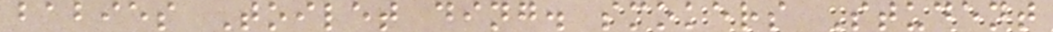babies Toilet ding. smokers Student
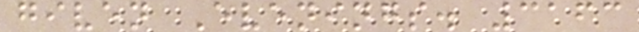given Evenings. 3163
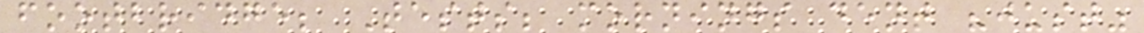footbridge; Tests; mornings dent "just"
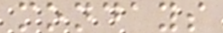mondays
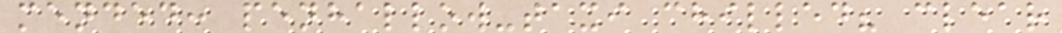mended: penhallow-taxi chilled? clear
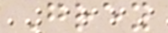Grey
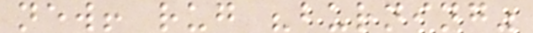new! rug "burning"
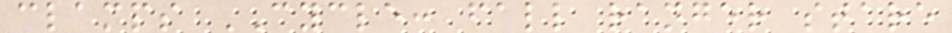clamps CYCLE: fall ranger stare
